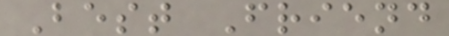Best Friend
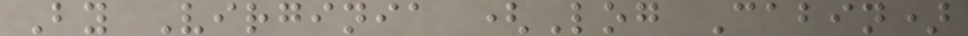By Virginia (Log Cabin)
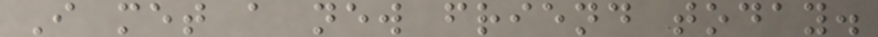I met a new friend today.
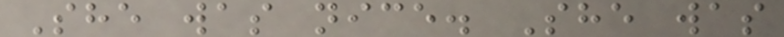She was nice. She was
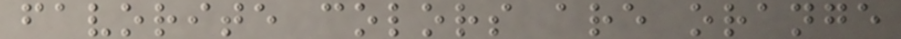favorite colors are orange
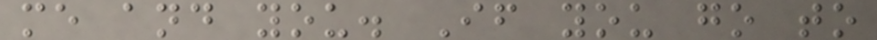me and you. If you go to
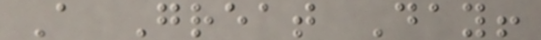A Great Day!
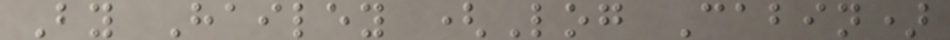By Hailey (Log Cabin)
